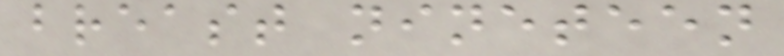breast nineteen
